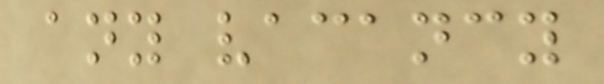any vacancy
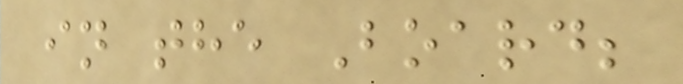in the Board;
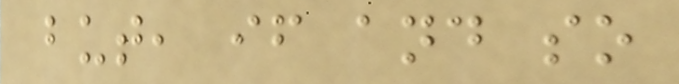but, if and so
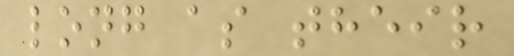long as their
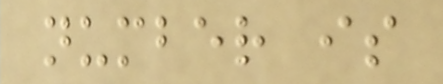number is
